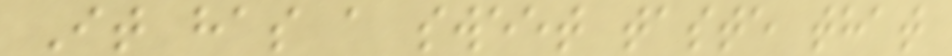It has a sweet taste that
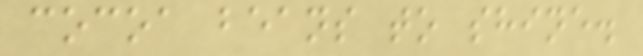cocoa beans to shine.
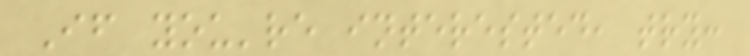If you're interested, try:
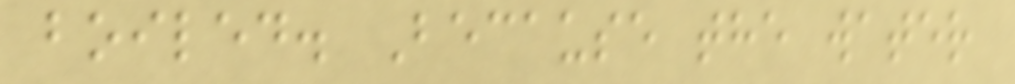boiled. Because the water
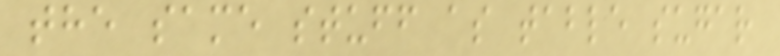the same stuff as table sugar
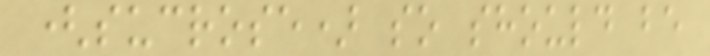(sucrose) so should be
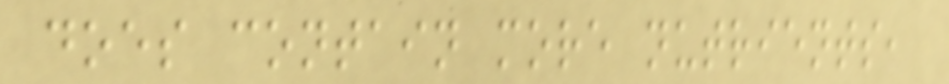does contain more nutrients,
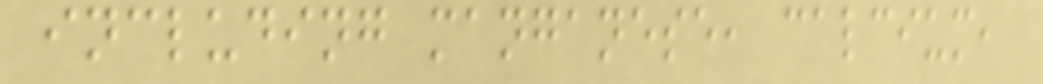including manganese, calcium,
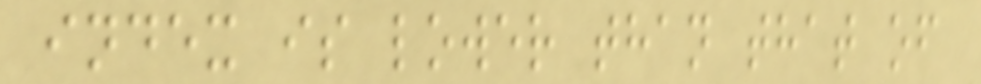index is lower than that of
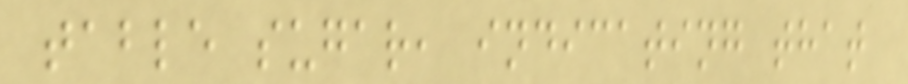table sugar, indicating that
